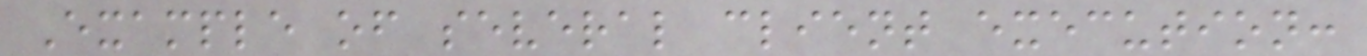Example of several client execution:
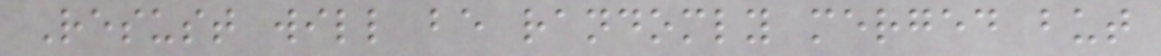Resust will be randomly merged but
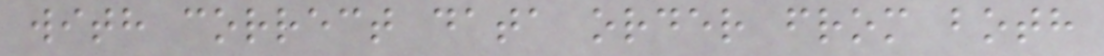with correct data order from both
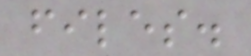files.
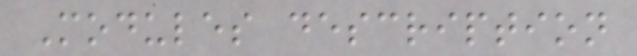Modules description
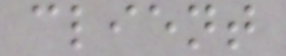client
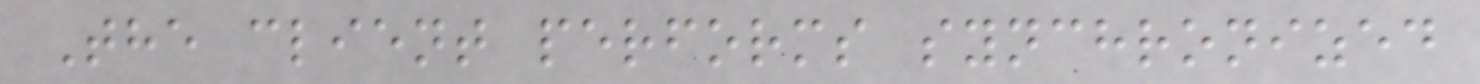The client performs synchronized
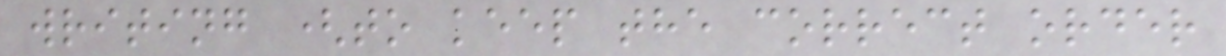writing (to keep the correct order
